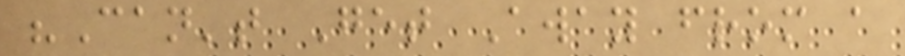"Can't Get Away from a
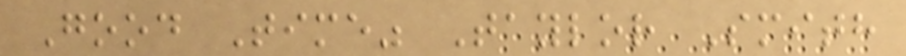Good Time" Taylor Smith
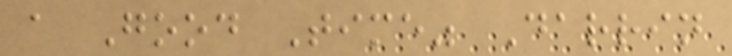a Good Time" Darrin
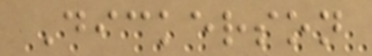Dickerson
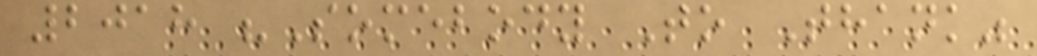2018 "Somebody To Thank"
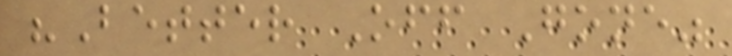"Better Off Gone"
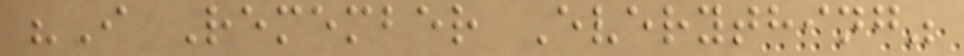"I Remember Everything"
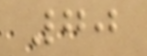70
